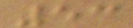53
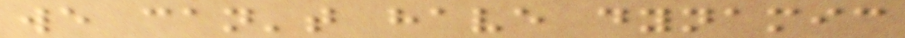we can't have dynamic
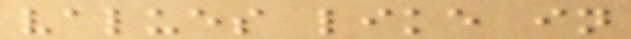values like in
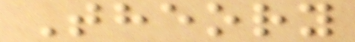Theory
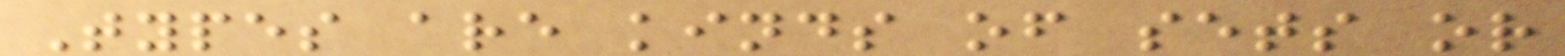Types are kinds of sets or
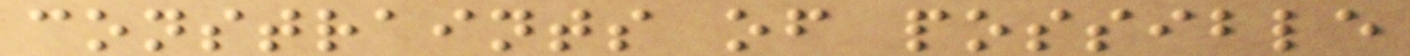constraints of possible
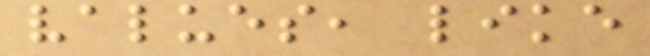values, like
